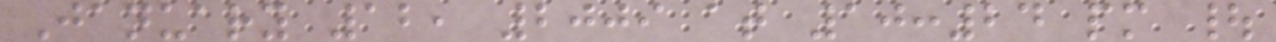January 12, 2009 at 10:24 pm |
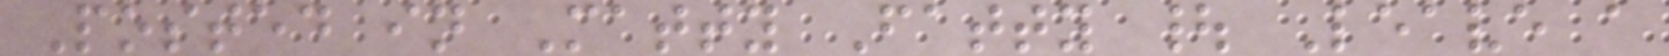Posted in Matty Fatty | Leave a
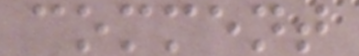comment
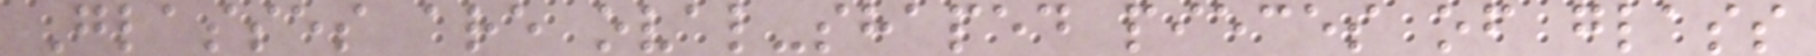Glasses are oval-shaped pieces of glass
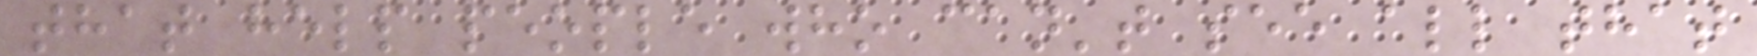that help people who can't see all that
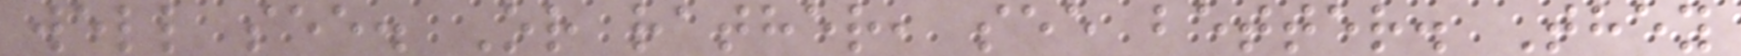well see. Or rather, see better. They
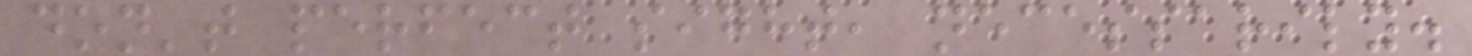don't perfect sight, necessarily.
